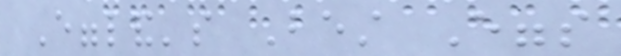Eggland's Best Eggs
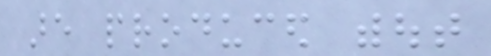are produced without
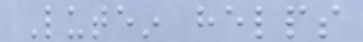Lutein helps
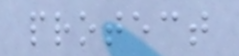protect
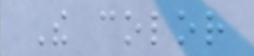The color
